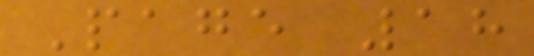Page 18
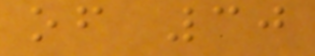of 30
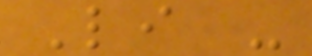Li -
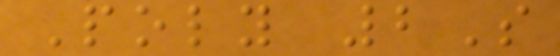Poly 2S
